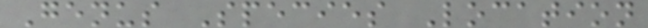Genus Species Location
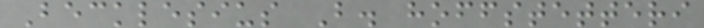Becklesius B. hoffstetteri
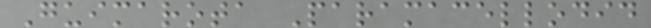Guimarota Paramacellodid
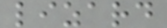lizard
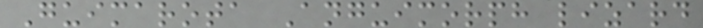Guimarota Anguimorph lizard
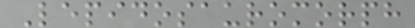Lepidosauromorph
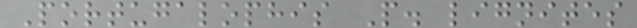Portugalophis P. lignites
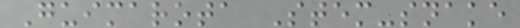Guimarota Stem-snake
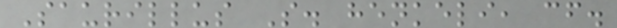Saurillus S. henkeli, cf.
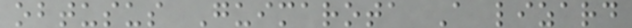obtusus Guimarota A lizard
